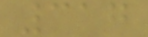317
